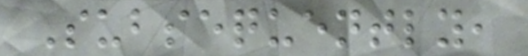Subsequently,
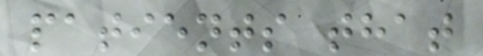patients that
